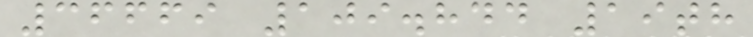36669 109.844 19th
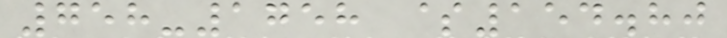758-1758 $154.80
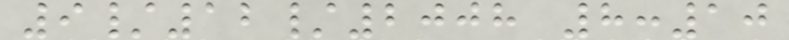9/12/2008 8:10
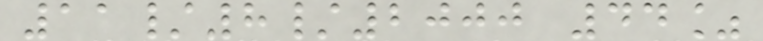11/8/2000 44%
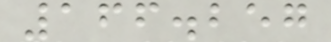166.257
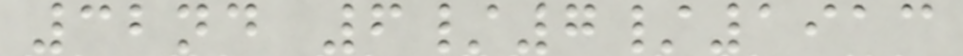32nd 6/7/1913
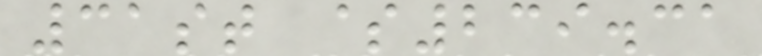31st $239.31
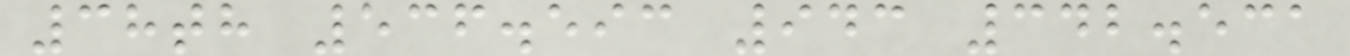38th 536.593 943 342.531
